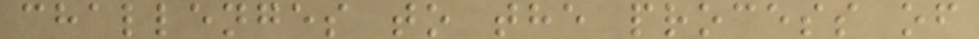challenges to the process of
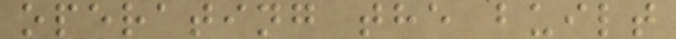operating the built
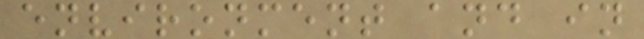environment and in
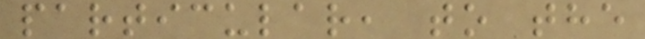particular, to the
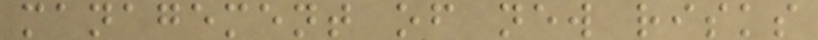management of new risks
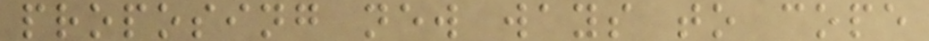proposing new ways to cope
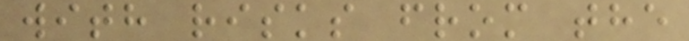with risks from the
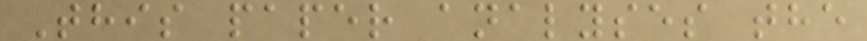This paper analyses the
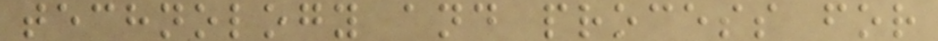technology and process for
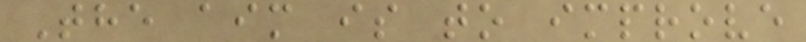The aim is to improve
